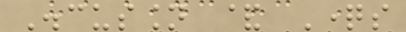Discussion & Questions
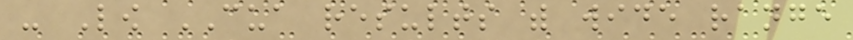- Low CUA results with wide range
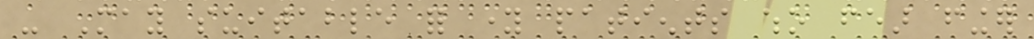- May suitable for young patients who fear finger
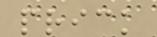prick
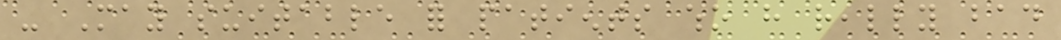- May suitable for patients who have really bad
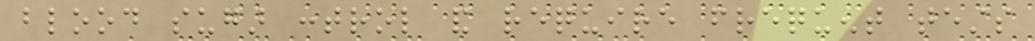blood sugar control and require frequent tests
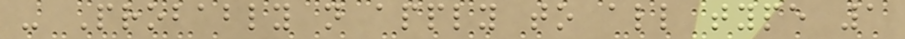- Probably not apply to all type 1
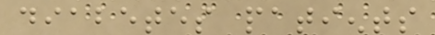diabetes patients
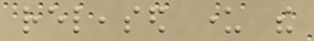released under the
